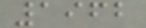1962
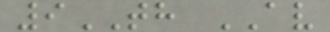9TH AV
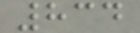834
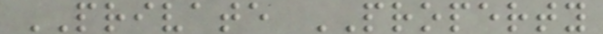PRIVATE PROPERTY
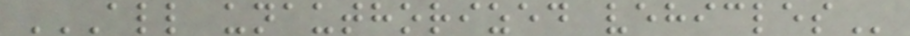ALL UNAUTHORIZED VEHICLES
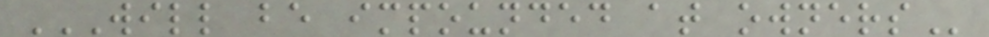WILL BE IMPOUNDED AT OWNERS
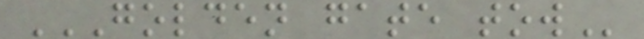GOLDEN GATE TOW
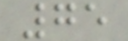75
